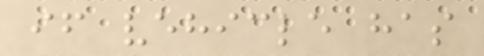if vehicle has
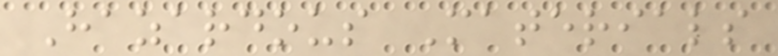Hazardous Materials
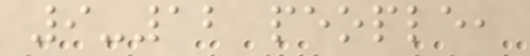9-12 people,
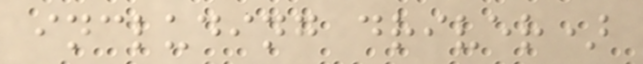including driver)
